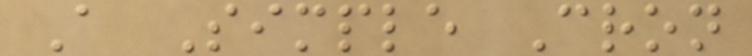A Simple Cron
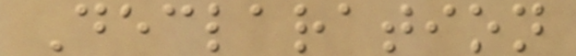Declaration
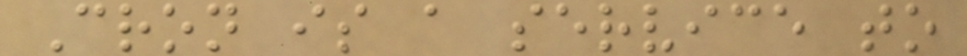Cron is a service to
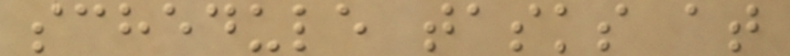schedule tasks at
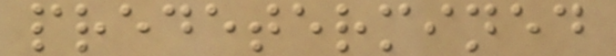predetermined
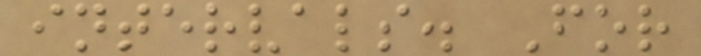intervals. For
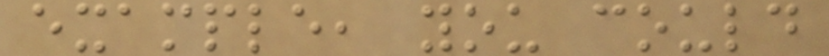example, you could
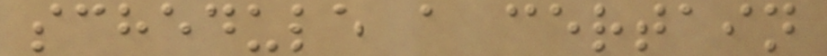schedule a certain
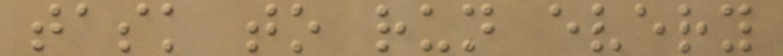task to run every
